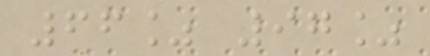66% 97%
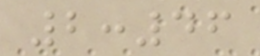2:46
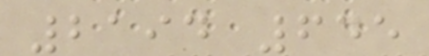2194 645
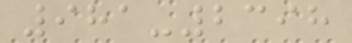981-2398
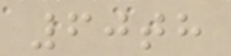60th
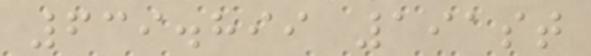639.899 191st
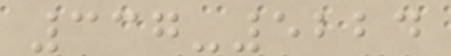337-5224
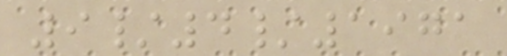9/4/1971
